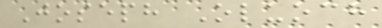Joseph Oluoch
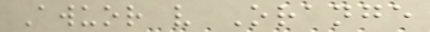Awuor v Orange
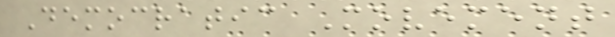Democratic Movement
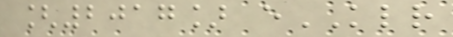[2017] eKLR
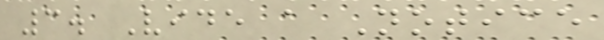3. Vide a Notice
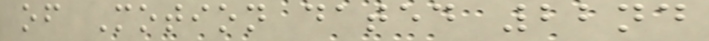of Motion dated 22nd
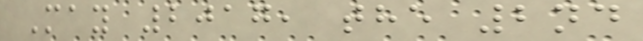May 2017, the 2nd
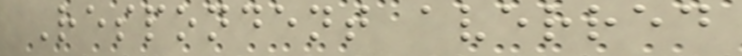Respondent averred
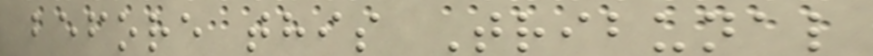before this Tribunal
